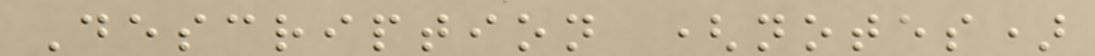Description (notes)
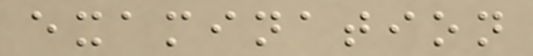examination
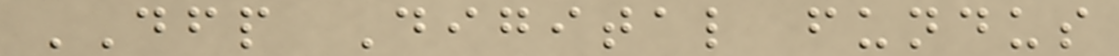DFP Digital fundus
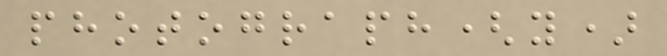photograph(y)
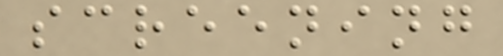screening
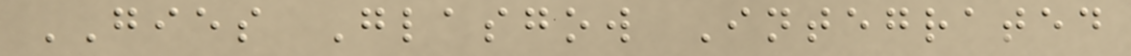GIES Glasgow Integrated
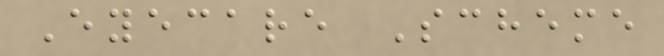Eyecare Scheme
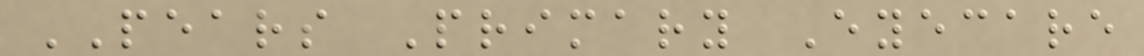PEARS Primary Eyecare
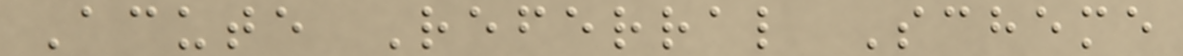Acute Referral Scheme
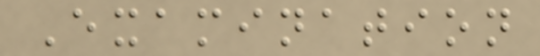Examination
